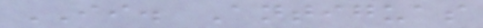II. Antiguas
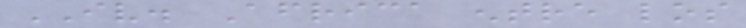IV. Africa entre los
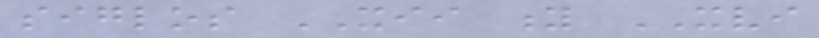siglos XII y XVI
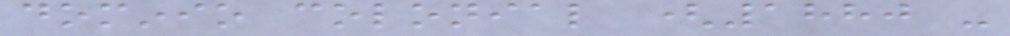dominio colonial (1880 -
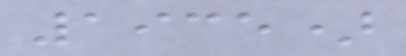1935)
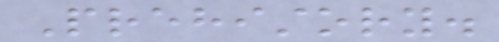Prehistory.
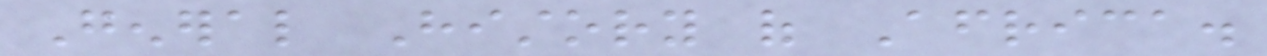General History of Africa.
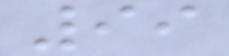99
